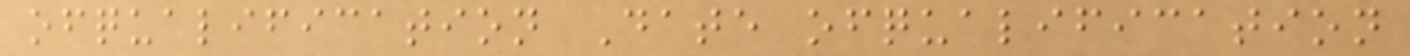ofqualification Date ofqualification
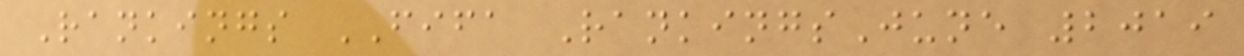Rankings FIFA RankingsJune 2019
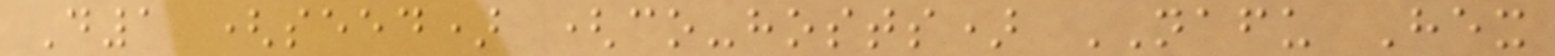D1 (seed) (co-hosts) NAFU Hex
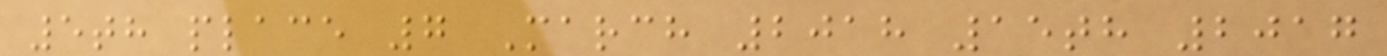5th place 7 March 2018 15th 2017
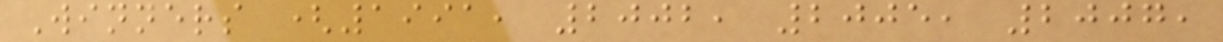Winners (1991, 2002, 2005, 2007,
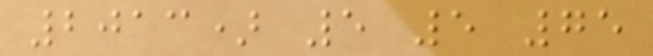2013) 5 5 75
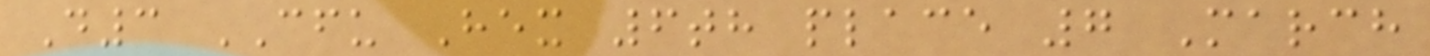D3 CFU Hex 6th place 7 March
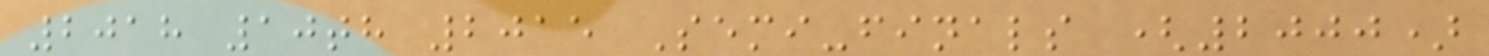2018 10th 2015 Semi-finals (2000)
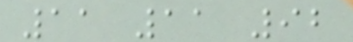11 11 92
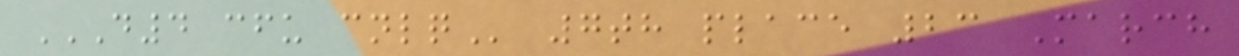D4 CFU CNLQ 7th place 23 March
